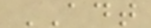ADT
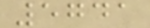5741
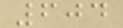604
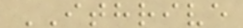ITHRIVE
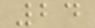24
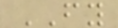FY
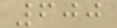600
